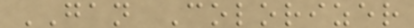GAN Colorizer
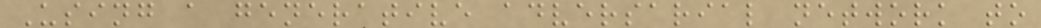Using a generative adversarial network to
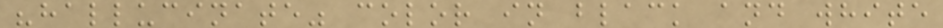"hallucinate" color in black and white
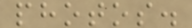photos.
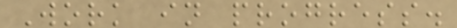Work in progress.
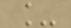_
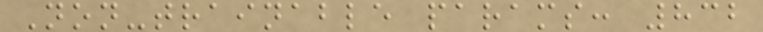Non-trainable params: 832
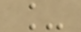_
